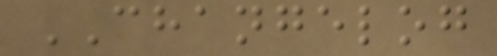CHANGELOG
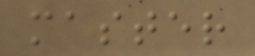master
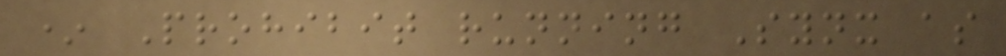* Prohibit running Synx as
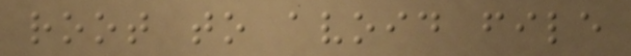root to avoid file
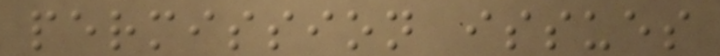permission issues
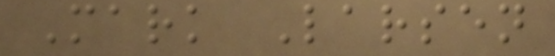Mark Larsen
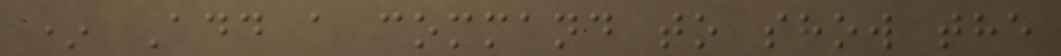* Add a command to show the
